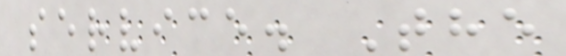service. The
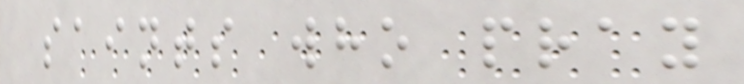saints who pray
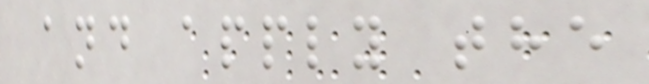and apply the
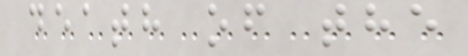death of the
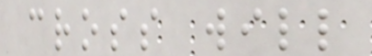cross will
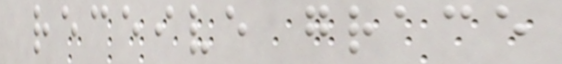receive grace
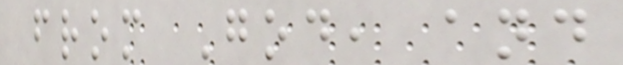from God, and
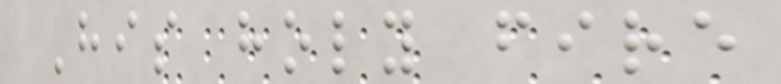His holy fire
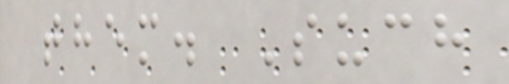them. Such
